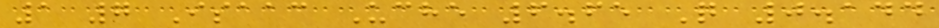1 7 Isaac Uche 6.65 Q 0.144
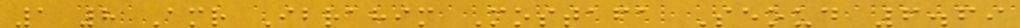1 8 Amr Ibrahim Mostafa Seoud 6.69
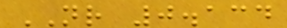NR 0.134
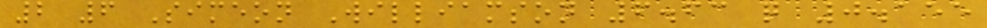2 6 Simeon Williamson 6.63 q 0.155
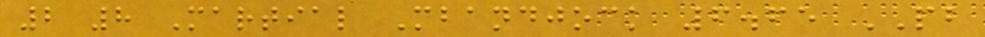2 8 Martial Mbandjock 6.65 PB
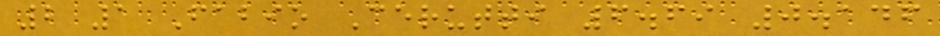2 1 Fabio Cerutti 6.69 0.146
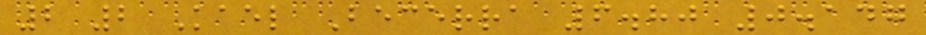2 2 Kael Becerra 6.80 0.147
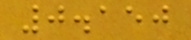0.150
